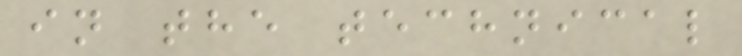in the technical
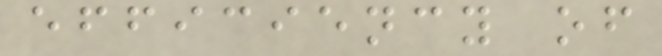efficiency of
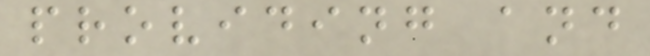providing and
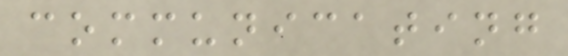communicating
